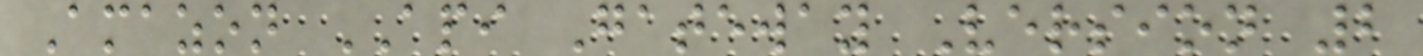Amazon API Gateway Version 2
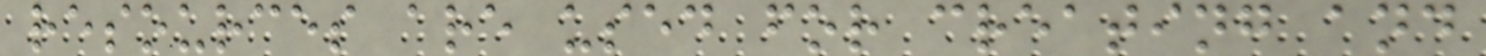resources are used for creating and
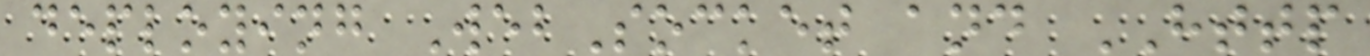deploying WebSocket and HTTP
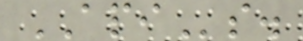APIs.
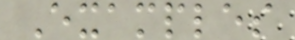Examples
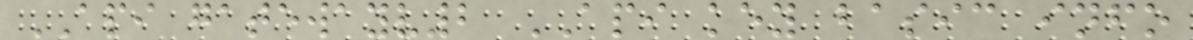API gatewayv2 API key basic info
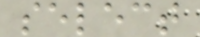select
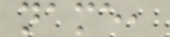name,
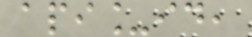api_id,
